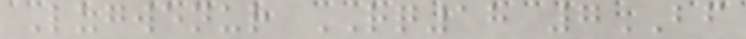Lugwenur RQ18 7BF
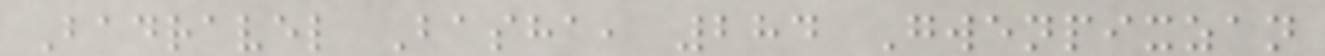Badravel Basha, 284 Gwenpixzan
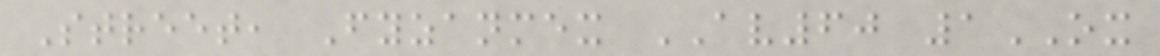Street, Fyzanmex AV60 1OX
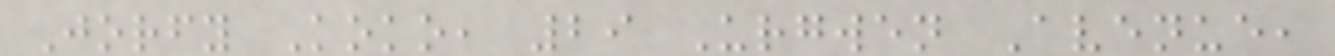Jorfy Koko, 29 Urgwen Avenue,
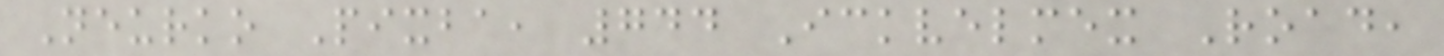Neurko Pixba, 744 Ickvelmex Road,
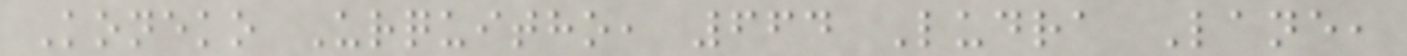Koneko Urquitho, 664 Ludra Lane,
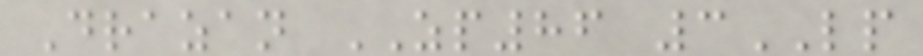Drazan ZP86 3LP
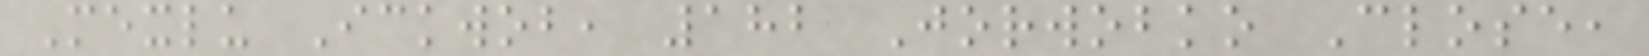Mexlu Ickwob, 182 Jorwobko Close,
